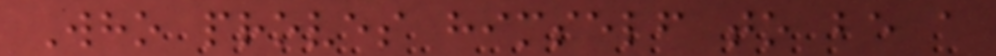Who proves himself to be a
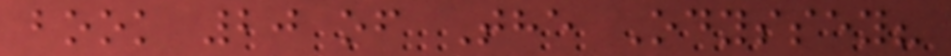book 20 of The Odyssey?
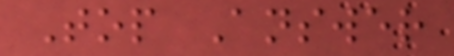Top Answer
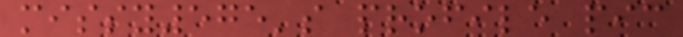missy575's profile pic
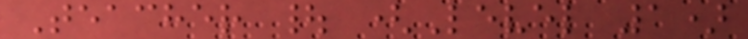Teacher | (Level 1)
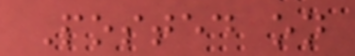Posted on
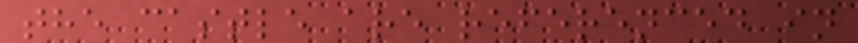the castle are referenced in
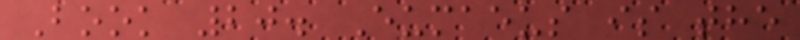Book 20. Eumaeus is the
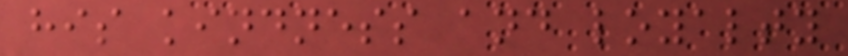his kindness and loyalty
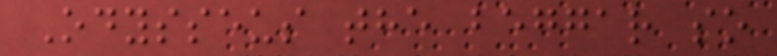Odysseus the beggar so
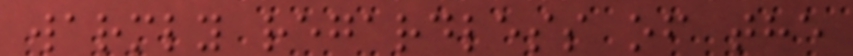warmly regardless of the
